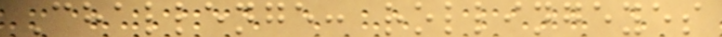Challenge: rollingeyes
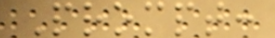Prompt:
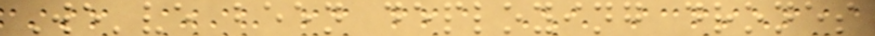We've been deploying drones
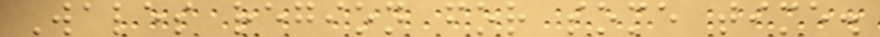Wales region for some time.
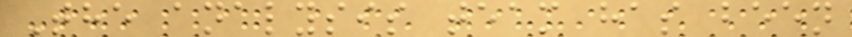The analysis team has been
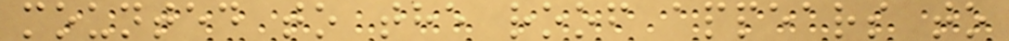mounted to the roof appears to
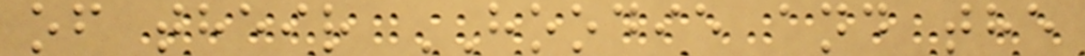of their HOODIE and the
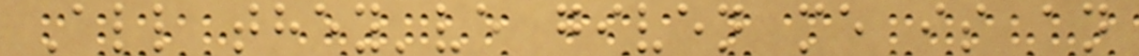All they've given me is an
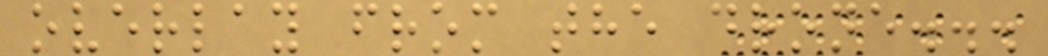overlay from the drone...
